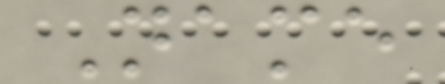Name
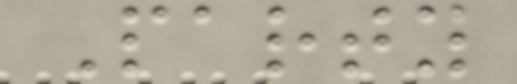Party
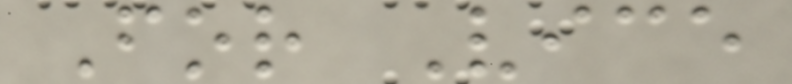For Vice
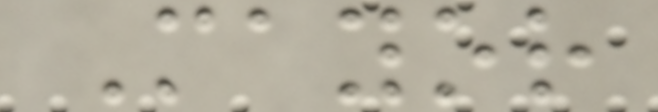Mayor
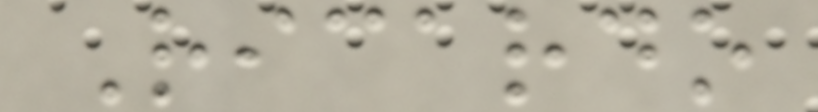Ricardo
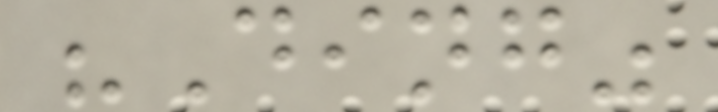"Ding"
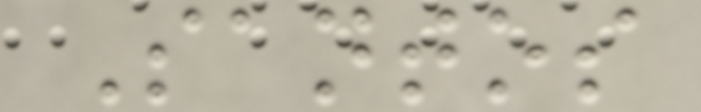Santos
